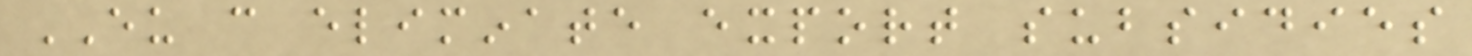EU can eliminate export subsidies
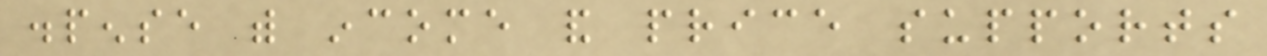dispense with income and price supports
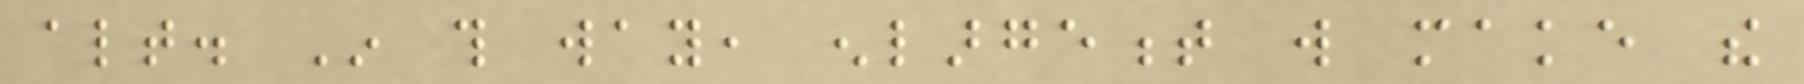altogether. In this way, enlargement will make the
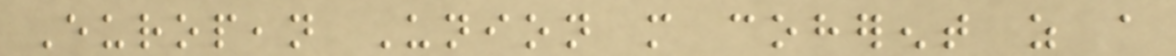European Union more coherent as a
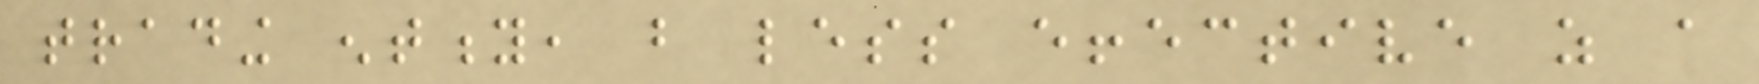trading entity, but less effective as a
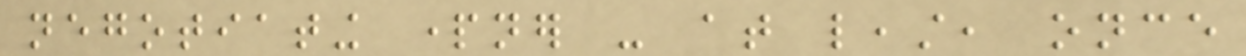negotiating partner - at least, once
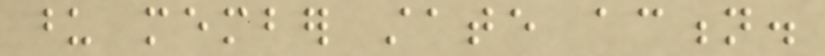upon member state action.
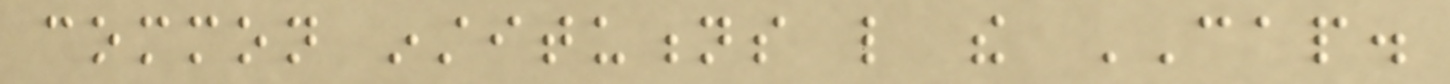common institutions like the CAP.
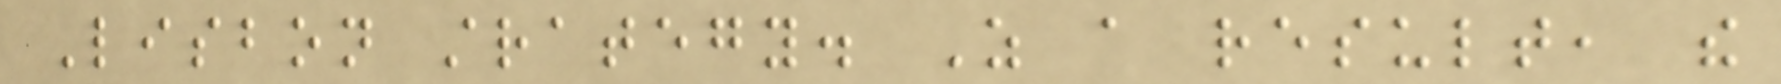Lisbon strategy. As a result, the
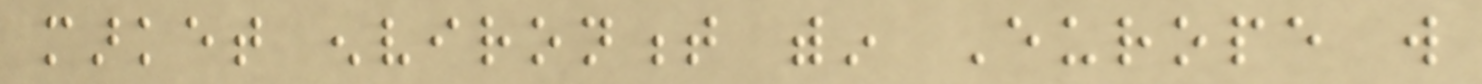market environment within Europe will
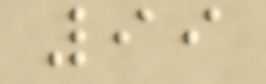99
